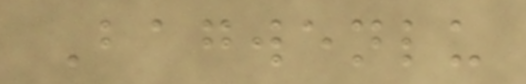Bagwenlu
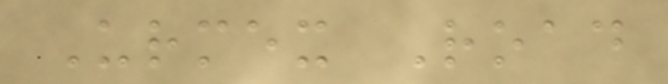Urmex Road
